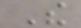The
